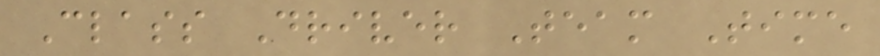Class Driver Team Time
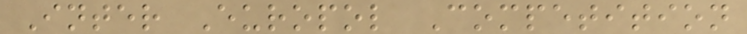Inter Europol Competition
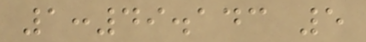1:49.143 5
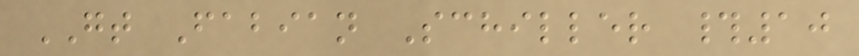GT Fabian Schiller #10
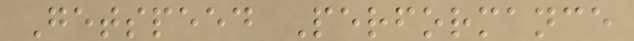Getspeed Performance
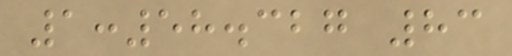1:58.327 83
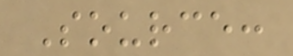Source:
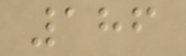186
